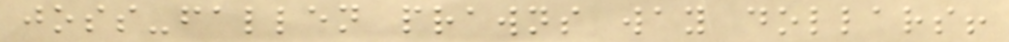joss-fallen prawns way dollars!
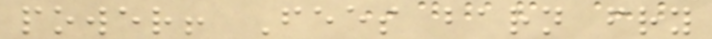power! Fees barn fry
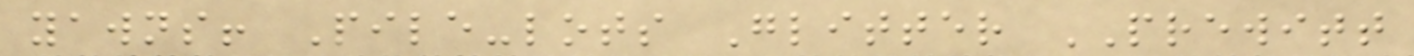yawns! Pile-lots Glitter PREWITT
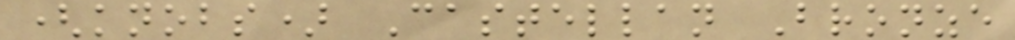(knobs) Castellan Bronze
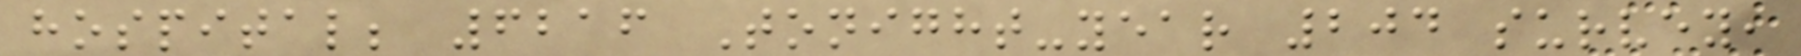hospital; 6216 Tonight-year 204 survey,
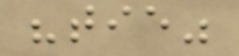"tie"
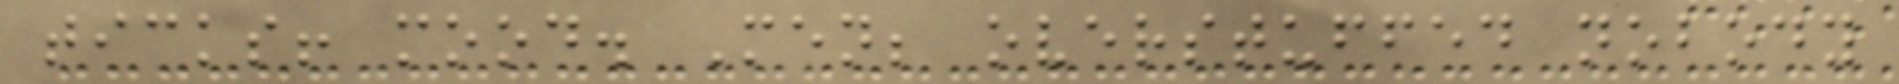ticks! mood. Men; overstuffed nobody
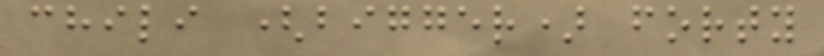chili (bigger) forty
